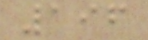196
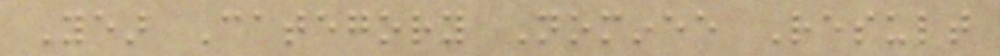Year Category Nominee Result
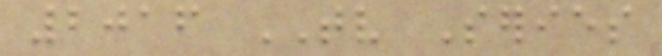2016 TV Series
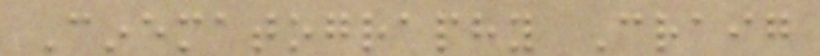Cinematography Craig
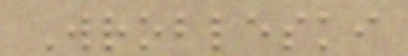Wrobleski
